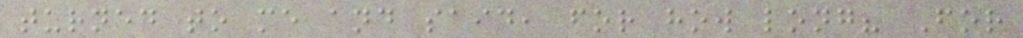turned to me and said, for how long? For
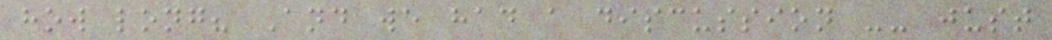how long? And we had a discussion -- just
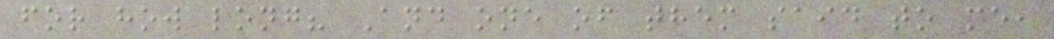for how long? And one of them said to me,
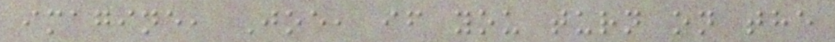imagine, Joe, if you turn on the
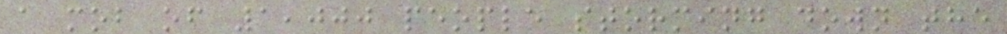a mob of 1,000 people storming down the
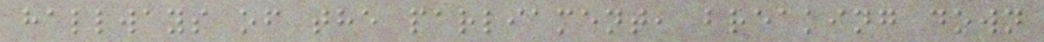hallways of the parliament, breaking down
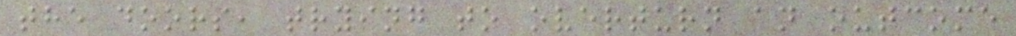the doors, trying to overturn an outcome
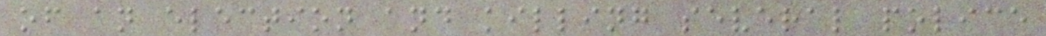of an election and killing several police
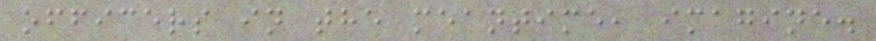officers in the meantime, imagine.
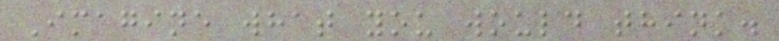Imagine what you would think.
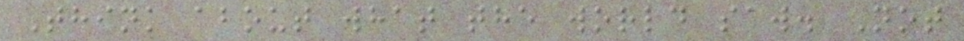Think about what the world saw. Not
